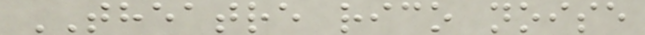THEATRE rico noise
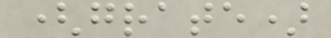(grate)
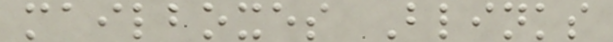mailboxes Blinks
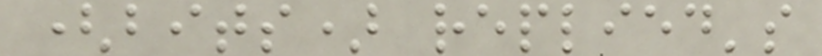(bits) replied's
